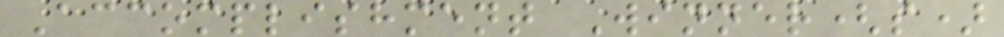Accomplishment Winner(s)
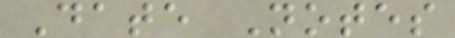Date Notes
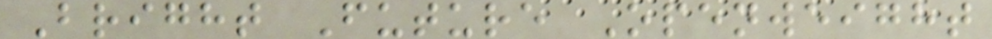Bright Future Openweight
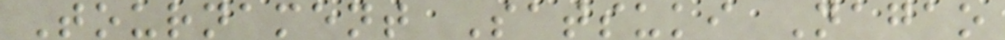Tournament Satsuki Nagao
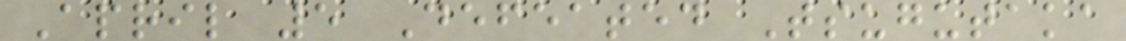April 5 Defeated Tsugutaka
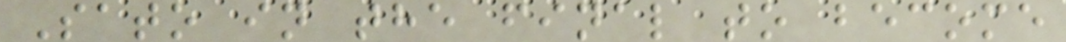Sato in the final to become
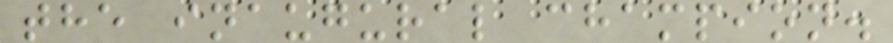the inaugural champion.
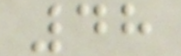48
